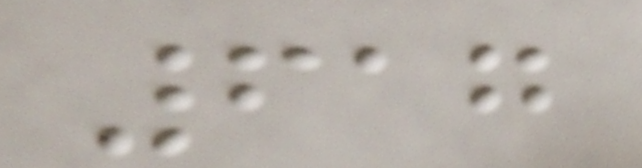617
